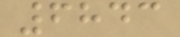6843
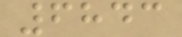6843
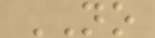NO
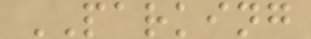PARKING
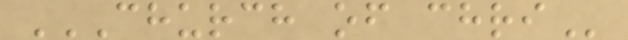CHURCH OF CHRI
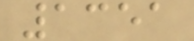1351
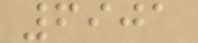6901
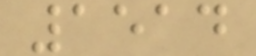1514
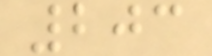203
